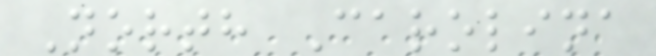North Carolina
